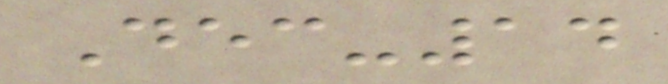Dec-14
